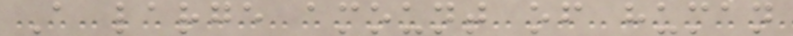A large amount of human
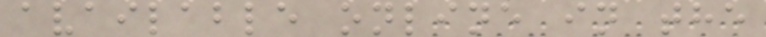available online in the
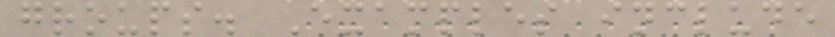groups. Examples include
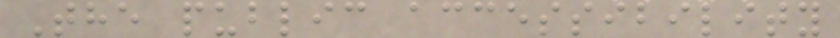The public accessibility
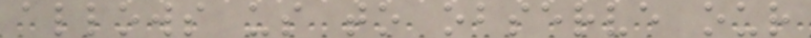allows us to observe our
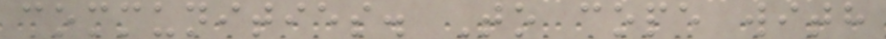communities. To cope with
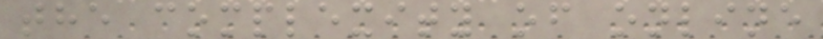the complexity of online
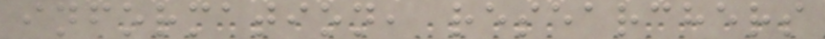information, researchers
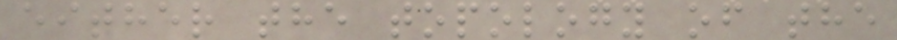either the topology of the
